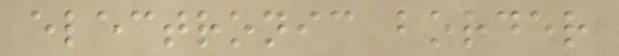electronic border
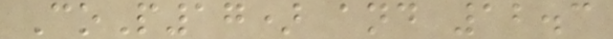CoP17) and 12.3
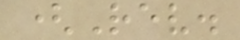(Rev.
